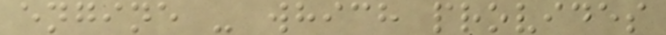engine - which provides
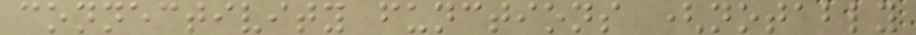connectivity functions (notably
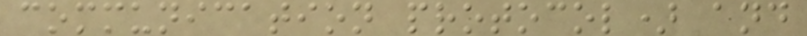communication protocol) and
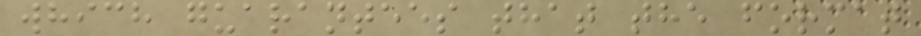which guarantees that the format
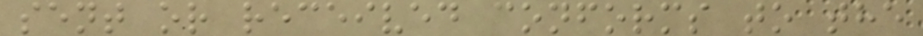sent or received conforms to the
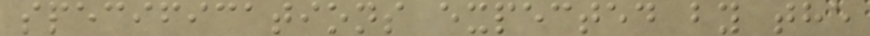specifications expected by the
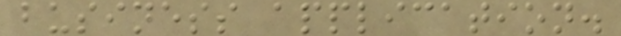business application.
